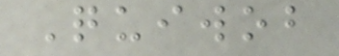Quiwob
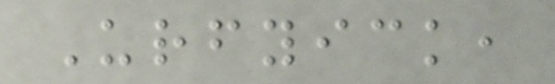Urfyick,
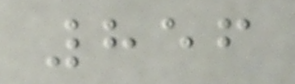856
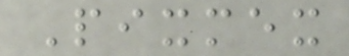Pixmex
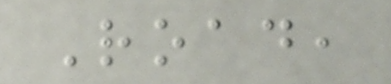Road,
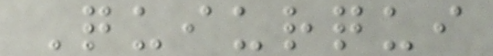Quiurqui
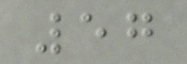57
